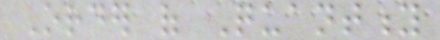Order of Quantity
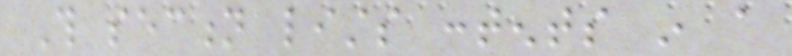This section lists contents in a
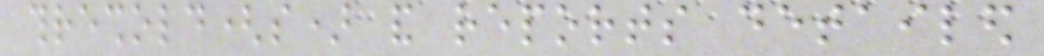threshold(s) and reports detailed
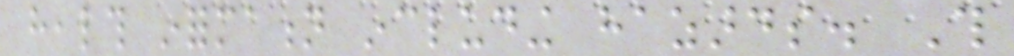health information including hazards. This
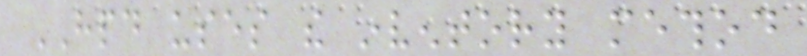HPD uses the inventory method
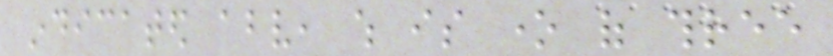indicated above, which is one of three
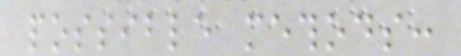possible methods:
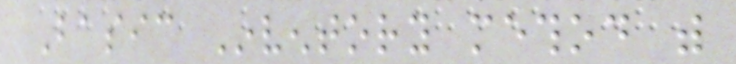Basic Inventory method with
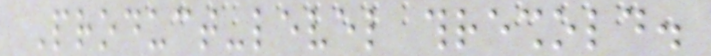Product-level threshold.
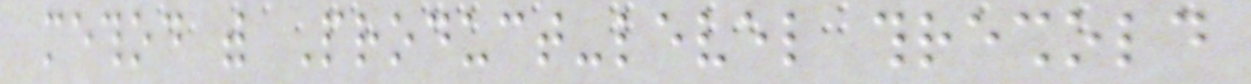method with Product-level threshold
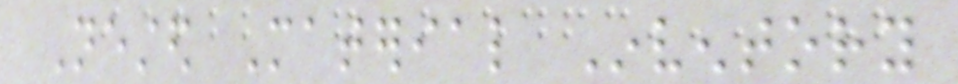Nested Material Inventory
